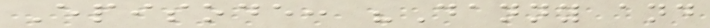Episode: "Danny and
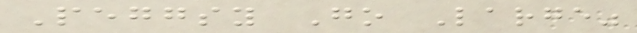Peggsy Go Large"
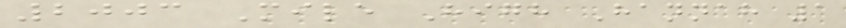2003 Mile High Hannah 1
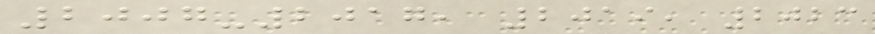2007-2017, 2019, 2023
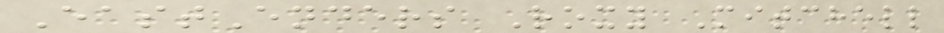EastEnders Roxy Mitchell
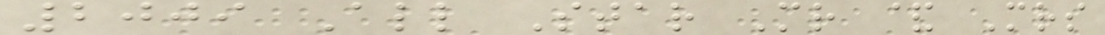2009 All Star Mr & Mrs
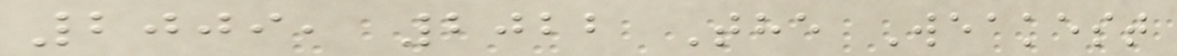2009, 2022 The Weakest
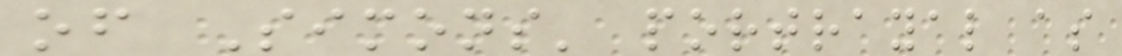of Simons' portrayal as
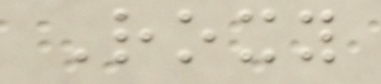Roxy
